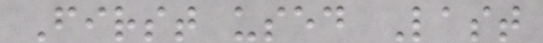First used Last
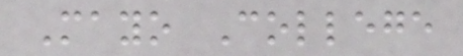Mayo College
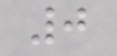0
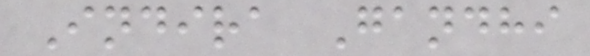Indira Gandhi
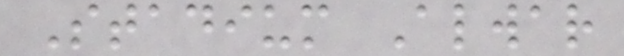Stadium Alwar
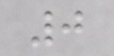0
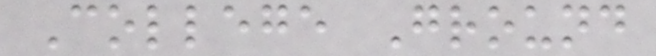College Ground
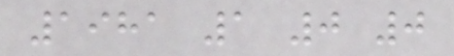1981 1 0 0
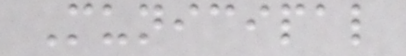Municipal
